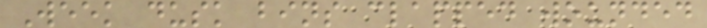Week dusk bins clapped wounded
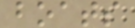boats
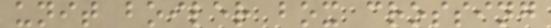unit boiler box crossing
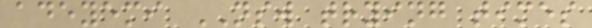adeyemi NSW trying times
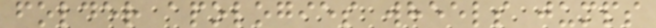folder apologies wheels jumps
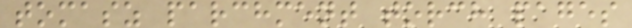tomasz parchment torch pages
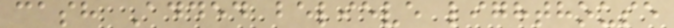cash Added believe lighthouse
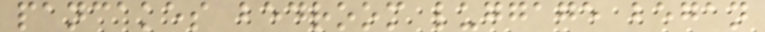pancakes bedroom luggage began
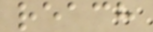reach
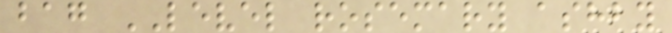bag LEVEL rosemary ashby
